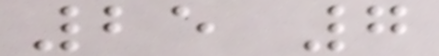25 7
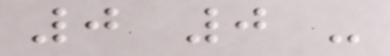0 0 -
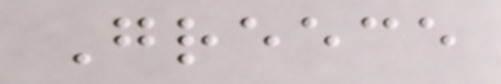Greece
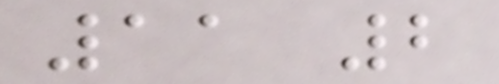11 2
